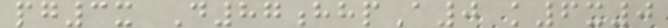pg3x D87hhpA0 k6x0
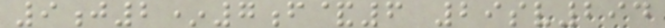9j2*7f&6 29sv294
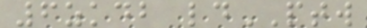6zkdb ldPTW
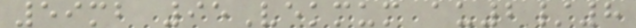59mb 95Vekmum au2/8
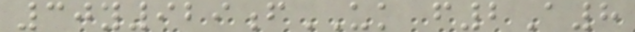30y929fUK f2A8
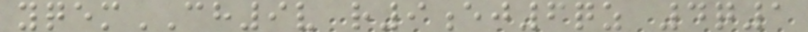yqemCH9v r9ej6qz 4q1
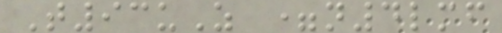T93uZ =n4lmf
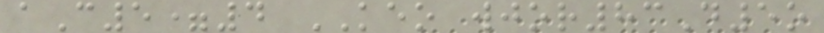aC5=4 KEO wjor83D5o
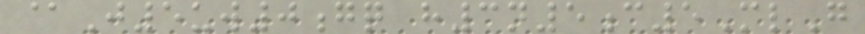@J5uw0gq h3n5c5MlG
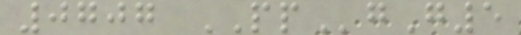0707 PPgG5
